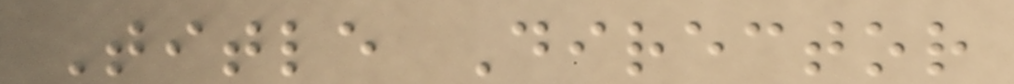Title Director
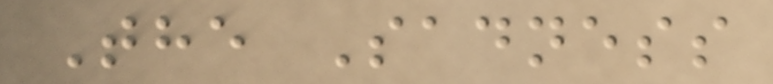The Sadness
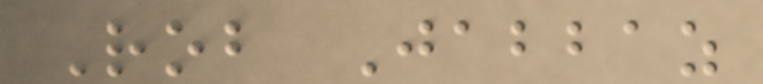Rob Jabbaz
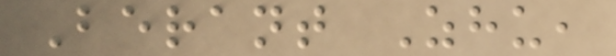Berant Zhu,
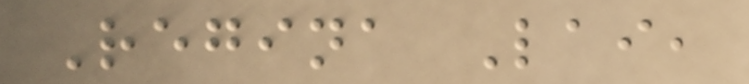Regina Lai,
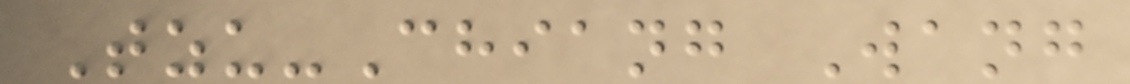Tzu-Chiang Wang
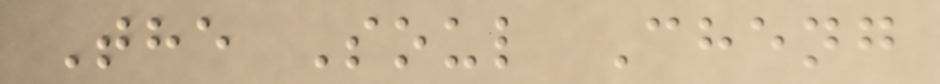The Soul Cheng
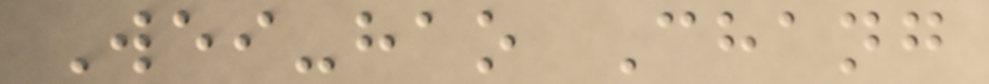Wei-hao Chang
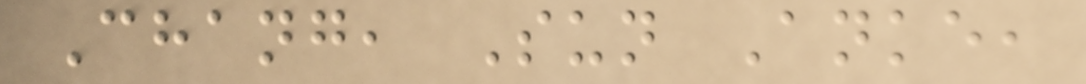Chang, Sun Anke,
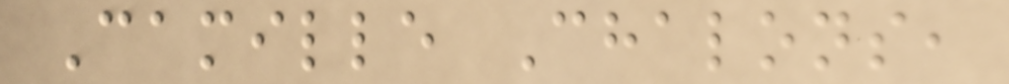Camille Chalons,
